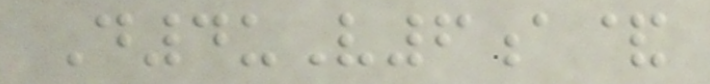D4uV6a&
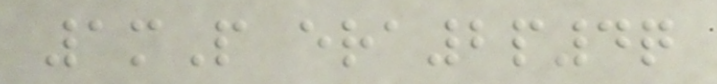1mP era2p4q
